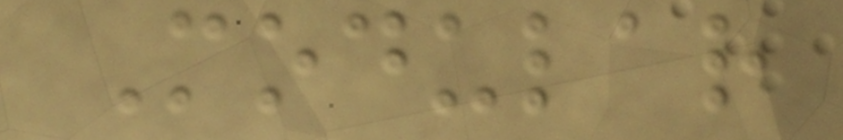Modular
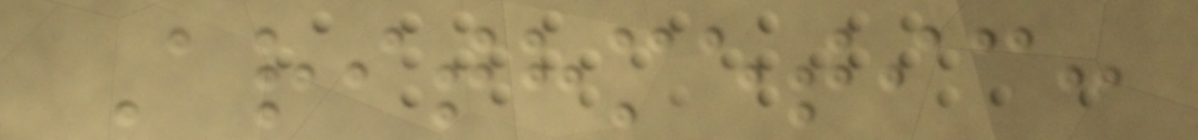Arithmetic:
